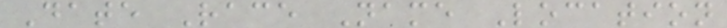Date Race Name Location
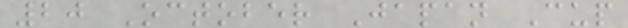20 October Japan Cup
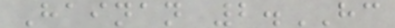Hainan 2.HC
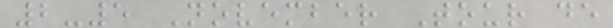2-5 November Tour de
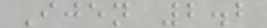Ijen 2.2
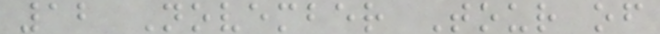12 November Tour of
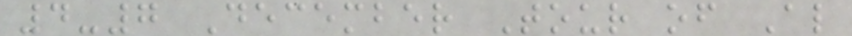4-7 December Tour of Al
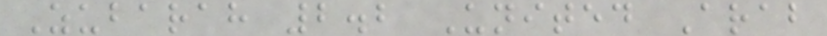Zubarah 2.2 United Arab
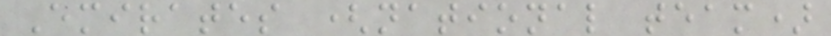Emirates (national team)
